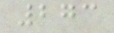273
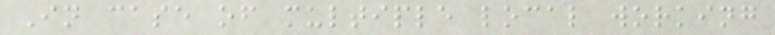In case of multiple local working
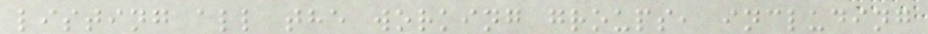listing all the working groups, including
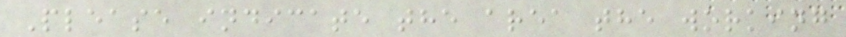Please indicate the area the working
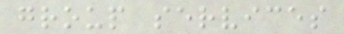group services
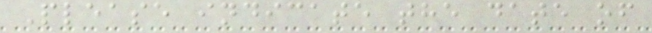Please indicate the date of
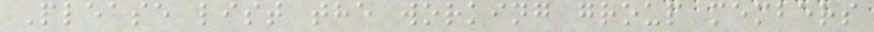Please list the working group members
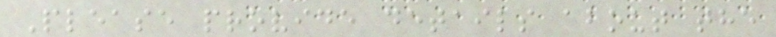Please provide details about the
